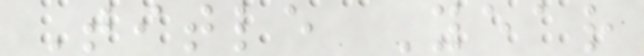Title Year
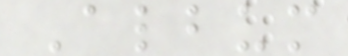Album
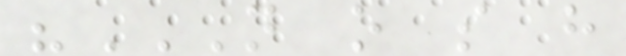"N O S H
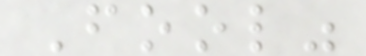Fool"
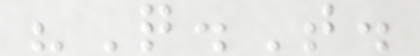"Q.T.
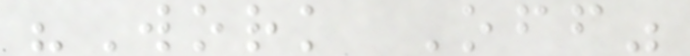"Work Off"
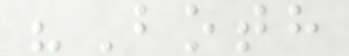"Both
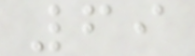69
